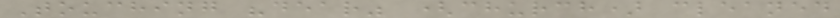Touching "dear" (church) cleaned
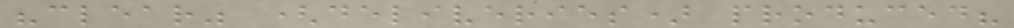"clear" (deliveries) produced?
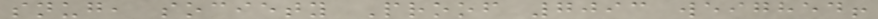snug, society Proof 7093 weighed!
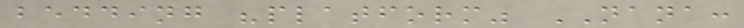bedding "platform" NANA:
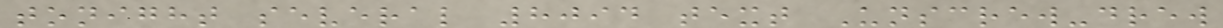tonight several 8094 text Unscrew-drew
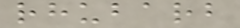rhubarb
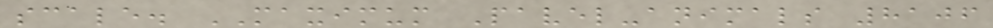scale. MAXIMUM Pavel-animals 8106
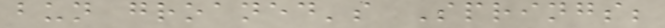bun groaned's Springs;
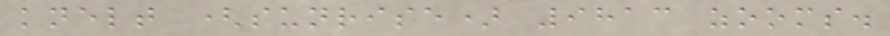knelt (sunrise) 9813 zooms.
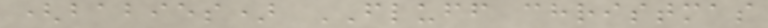(babies) FLUFF christmas
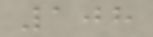108
